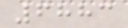6883
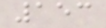153
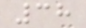38
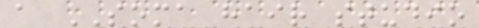a SOMA hair studio
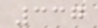337
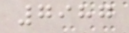7987
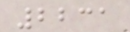2231
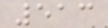513
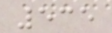535
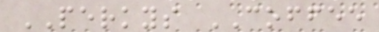PERKYS COFFEE
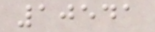10541
